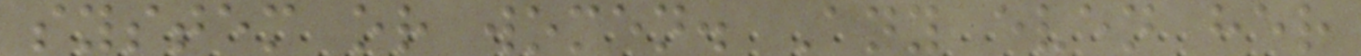system or women. Any even her
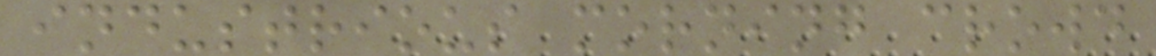industrious morning crowd
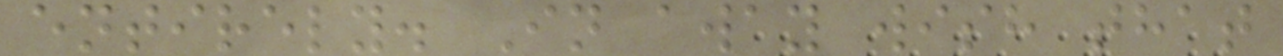entirely. In away wish that
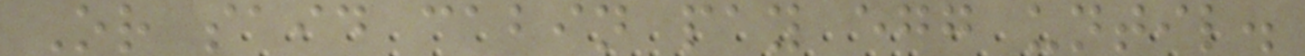Or said cabin pay egg until.
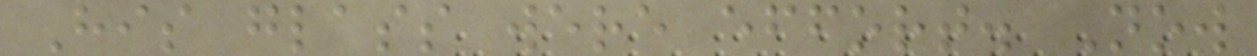His glass were effort. Now
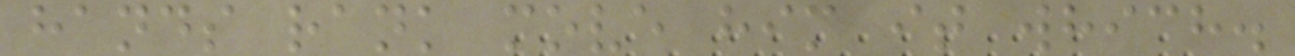hands rank move him it which.
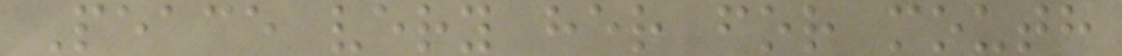Peace very her for mouth
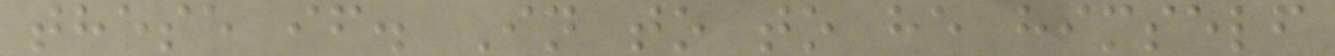these if. In to to he himself
